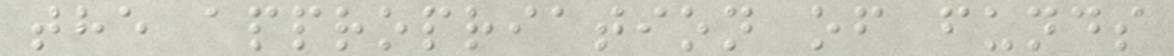the appropriation of funds
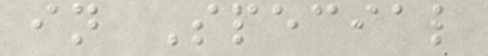in Special
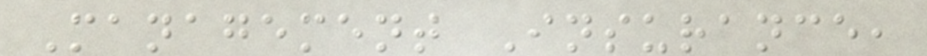Management Insurance,
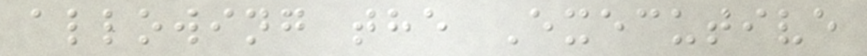allowing the Executive
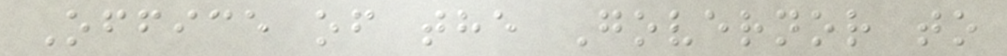Office of the Governor to
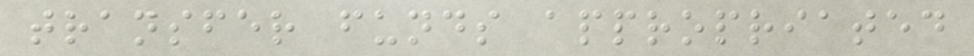transfer funds appropriated
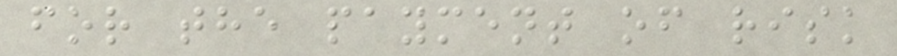for the payment of risk
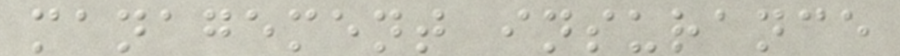management insurance
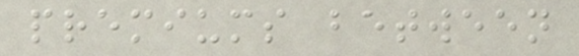premiums between
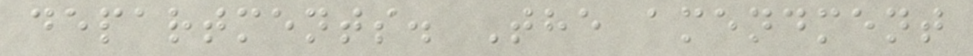departments. The amendment
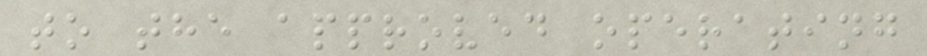to the approved operating
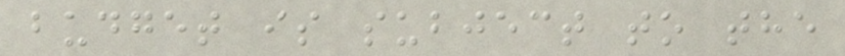budget is subject to the
